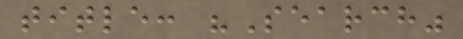title: "Search"
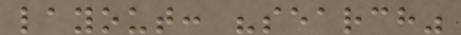layout: "search"
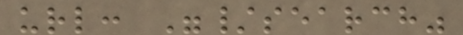url: "/search"
